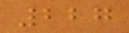227
